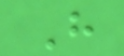H
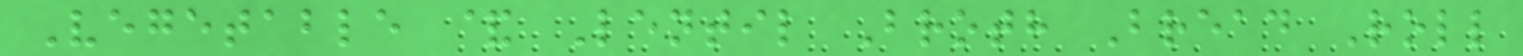Vegetable & Lentil Broth Bread Roll
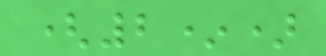(2*)
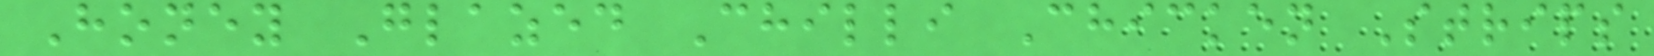Honey Glazed Chilli Chicken Strips
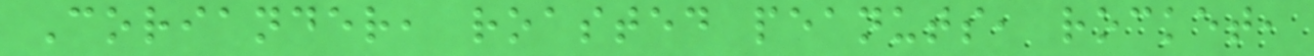Coriander, roasted peanuts, rocket,
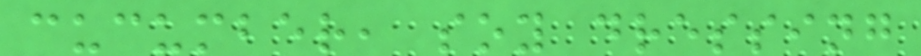cucumber, soy dressing
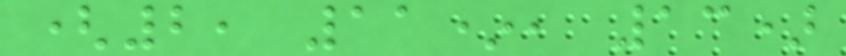(2, 11*, 13)
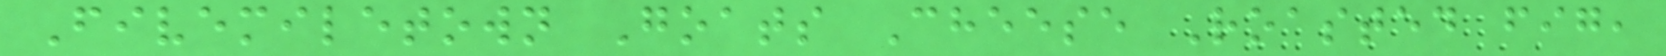Fivemiletown Goats Cheese Roasted fig,
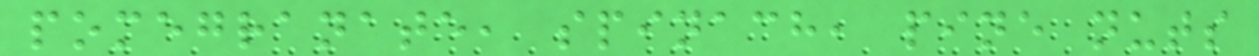pomegranate, spinach, pine nuts
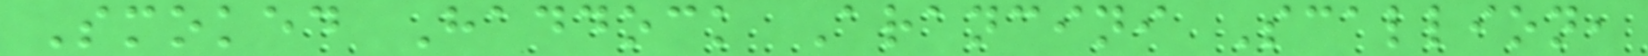Smoked Haddock Arancini Scallion,
